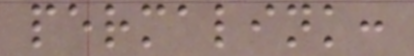permalink:
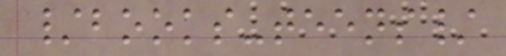/books-teens/
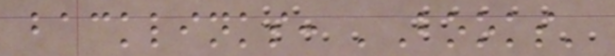backlinks: 'Books'
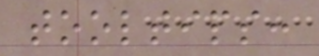tooltips:
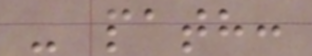- path:
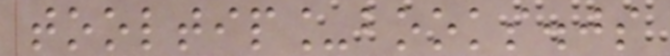tooltip_books.js
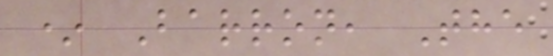* Barron, The
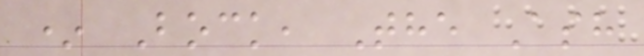* Bock, The Ash
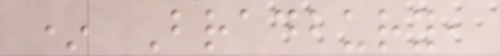* Bradbury,
